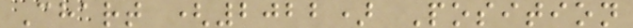Chart (2022) Position
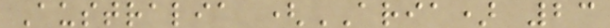Australia (ARIA) 23
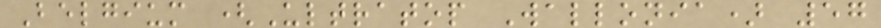Belgium (Ultratop Wallonia) 57
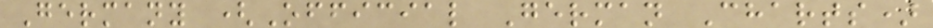Germany (Official German Charts)
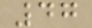47
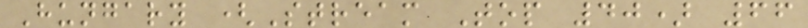Hungary (Stream Top 40) 66
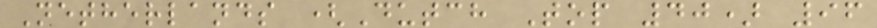Netherlands (Dutch Top 40) 96
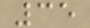35
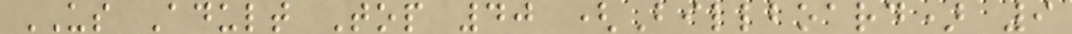US Adult Top 40 (Billboard) 9
